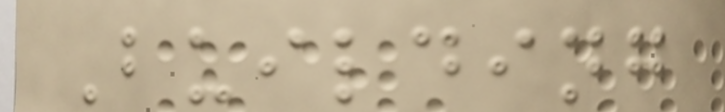Building
